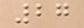27
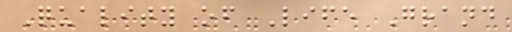Quality of Life Grand
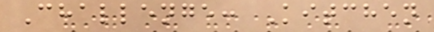Challenge: Kitchen
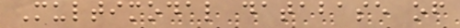Multimodal database of
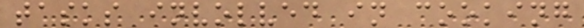tasks involved in cooking
